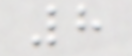8
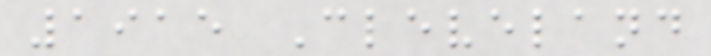1915 Cleveland
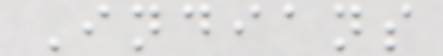Indians
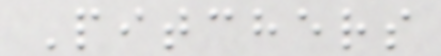Pitchers
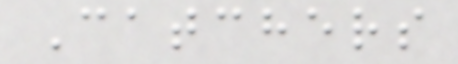Catchers
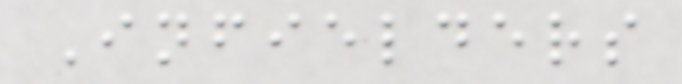Infielders
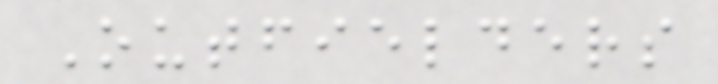Outfielders
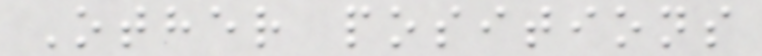Other positions
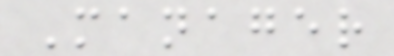Manager
